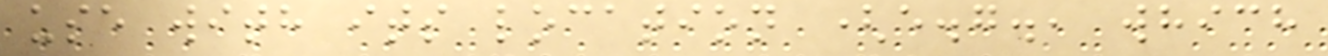use with its location (e.g., which
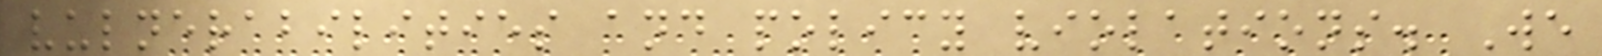vulnerabilities and policy violations. We
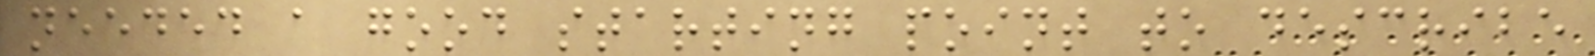needed a good starting point to describe
